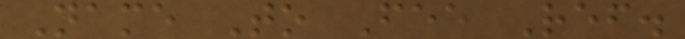Name To Fee Ref.
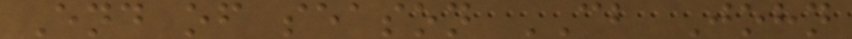End of season CB John
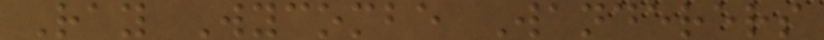Ray Wycombe Wanderers
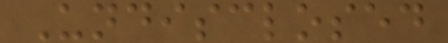Undisclosed
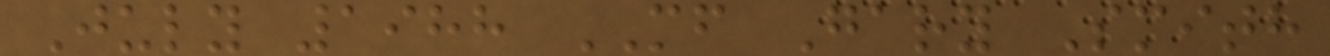July 1988 MF Gary Smith
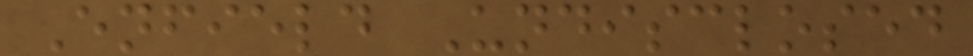Enfield Undisclosed
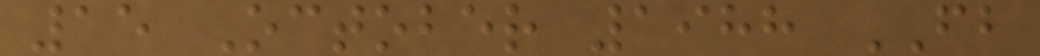15 October 1988 FB
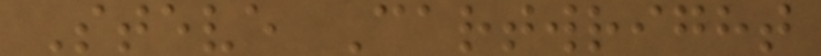Steve Cartwright
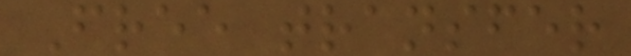Free transfer
